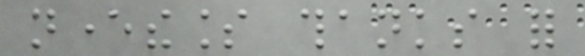nevertheless thanks for
